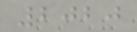2020
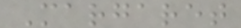Margaret
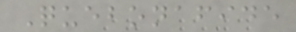Quebonafide
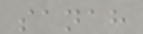sanah
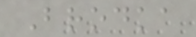Brodka
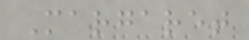Margaret
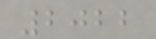2022
